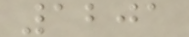1201
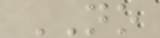NO
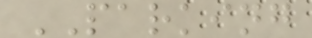PARKING
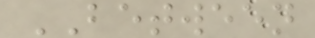BETWEEN
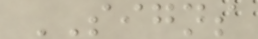SIGNS
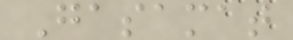Gasamat
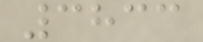3833
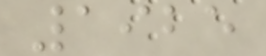1925
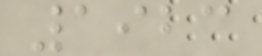1923
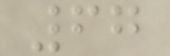67
